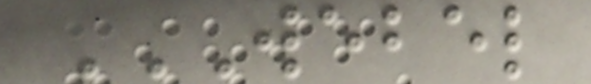WEBEL
